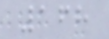168
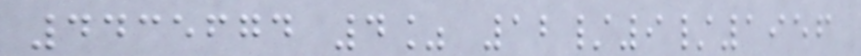4435674 4% 12/9/1956
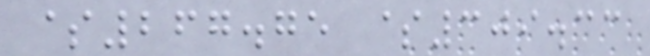$267.75 $309.33
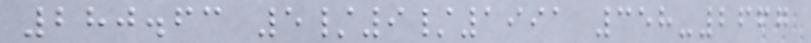280.63 5/9/1991 358-2667
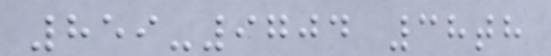859-9704 38th
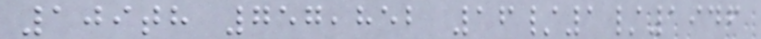109th 757,852 16/1/1946
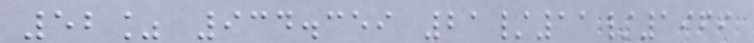52% 934.359 21/11/1969
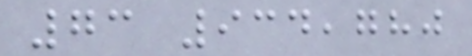73 934,780
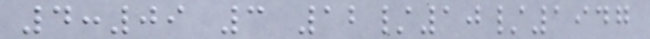4:09 3 12/10/1947
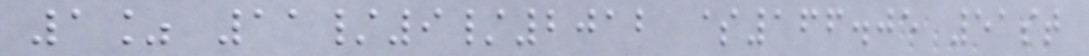1% 11/9/2012 $166.05 51st
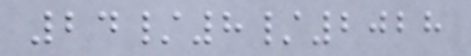24/8/2028
